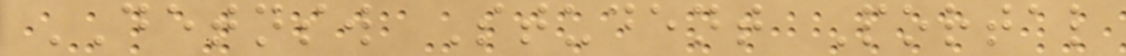DETNSW Student Portal
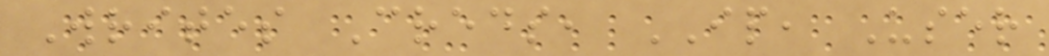Writes Creds, IP, User
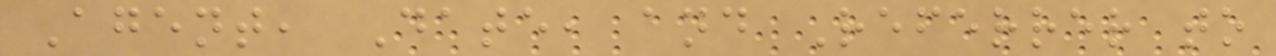Agent, Date, and Referrer to
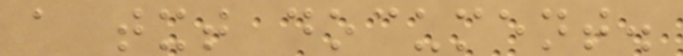a txt document.
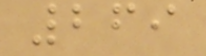269
